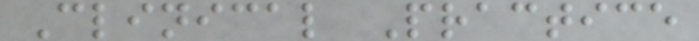Clinical Practice
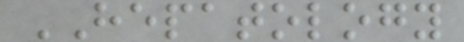HEPATOLOGY
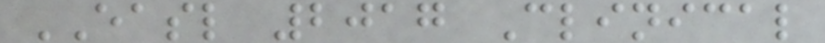EASL 2017 Clinical
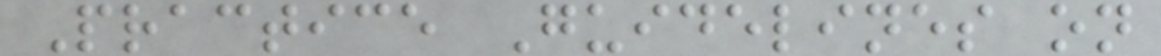Practice Guidelines on
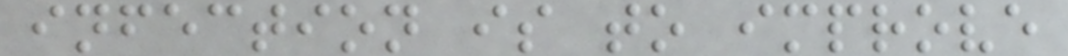infection is to improve
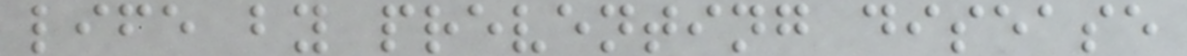life by preventing disease
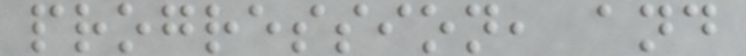progression, and
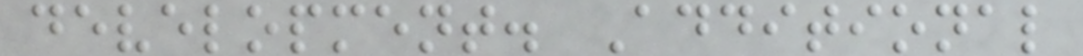development. Additional
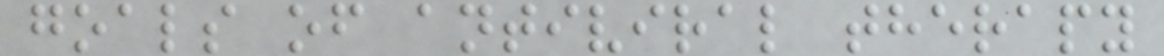goals of antiviral therapy
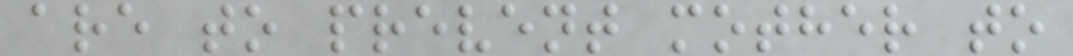are to prevent mother to
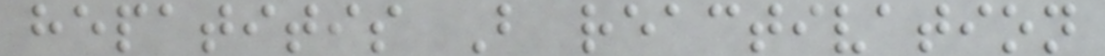hepatitis B reactivation
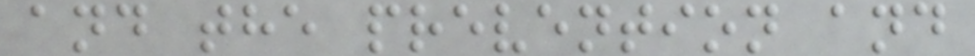and the prevention and
